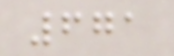671
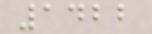1422
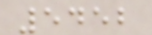5452
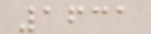1631
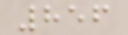856
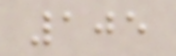105
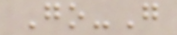Go-G
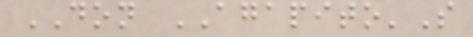DON AGAPITO'S
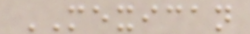MEXICAN
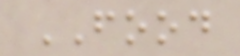FOOD
